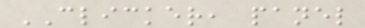CLICKER, panel
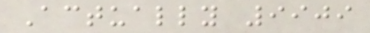Actually 9909
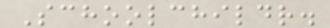Schoolchildr.
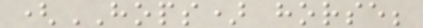(HOPS) horse;
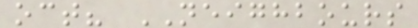oct? NEIGHBOURS
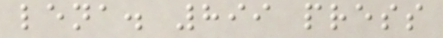lena. 899 press
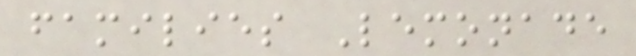families Lemonade
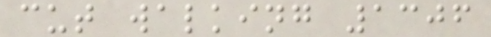cut walking 1306
